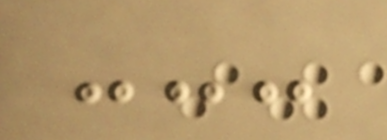---
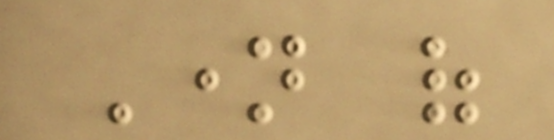Name of
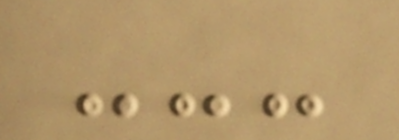---
